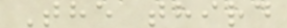The third
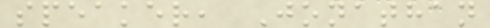speaker, Jonathan
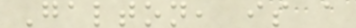Galton, is a
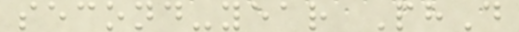second-year PhD
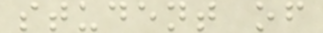student of
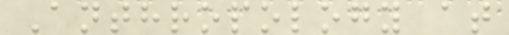Anthropology at
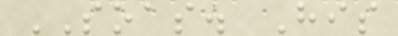SOAS. His
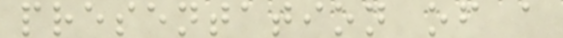presentation of a
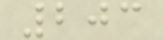203
